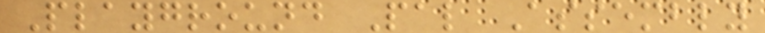Playground Pal Assembly
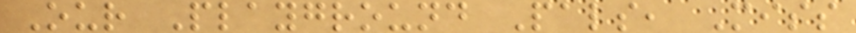Our Playground Pals, Miss
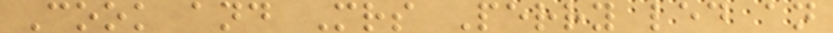Cook and Mrs Perry led an
